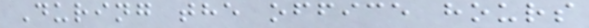During the office hours
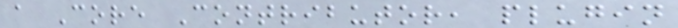a Core Contributor, plugin
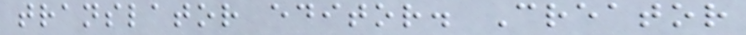translator editor. Creator
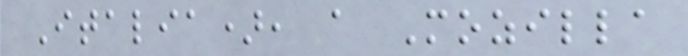Italia), a Mozilla
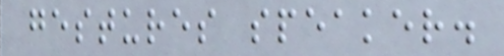gestures speaker.
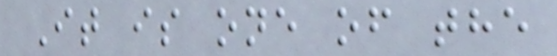It is one of the
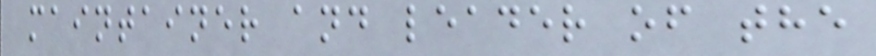maintainer and leader of the
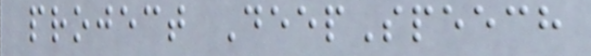project DeepSpeech
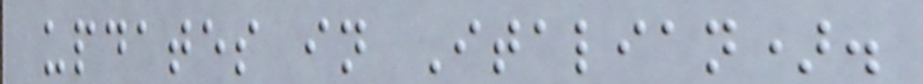updates in Italian).
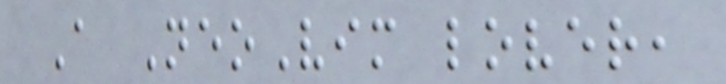A NeoVim lover,
